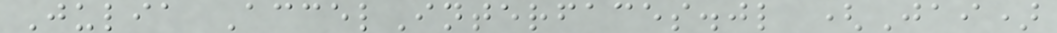Julia AccelInterfaces.jl (Jai)
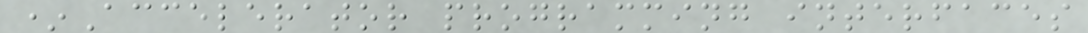*Accelerator programming interfaces
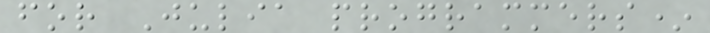for Julia programmers*
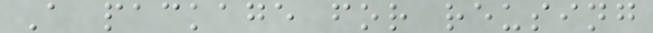A package for reusing
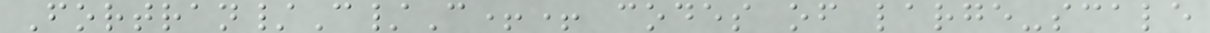Fortran/C/C++ codes of large-scale
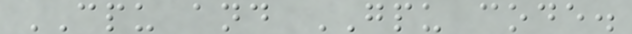CPU and GPU code.
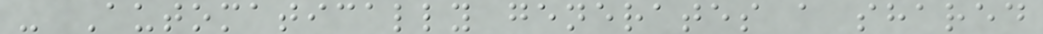- Automatically generates a shared
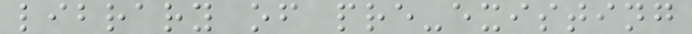library of pre-existing
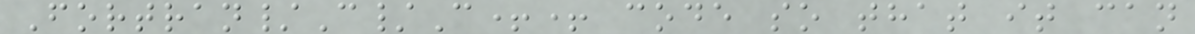Fortran/C/C++ code so that it can
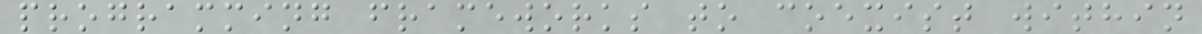programming frameworks to coexist within
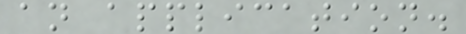an application.
